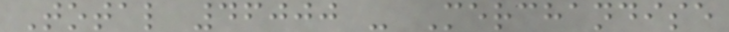Total 46000 - Merchandise
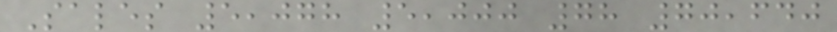Sales 5,078 5,000 78 70,640
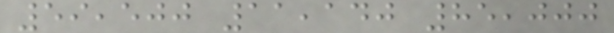59,500 11,140 85,000
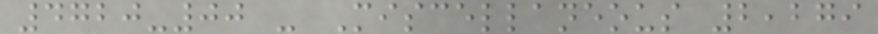4720-00 - Miscellaneous 2,279
